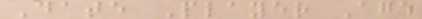Date Player Age
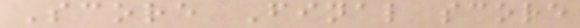Score Final score
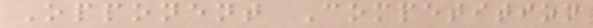Opponent Competition
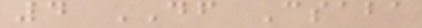4 DF Csaba
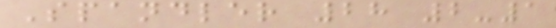Spandler 28 2-1
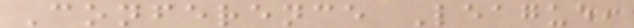Conference League,
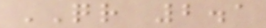QR 2.1
